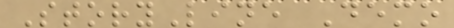StoryLine Demo
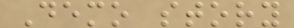Demo story
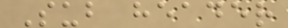Sub header
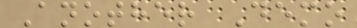Another Demo
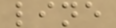line
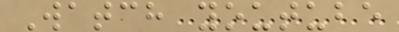Watch youtube
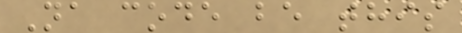Na code be this
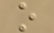o
